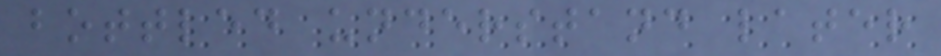bottled understand later
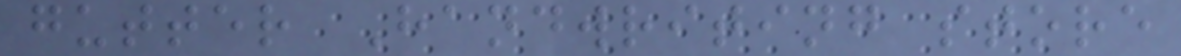gutter Handwriting store
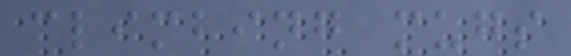climbing mugs
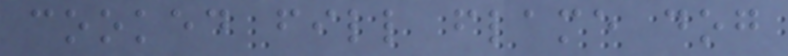cooked fill flame dog
